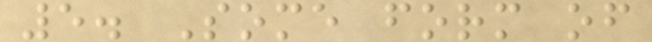5. Some form of
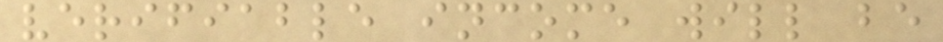verifiable income will be
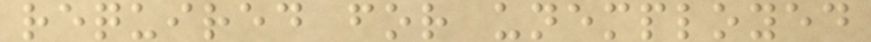required for unemployed
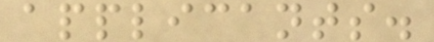applicants.
